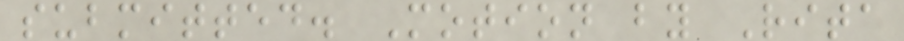submitted. Motion by Rita
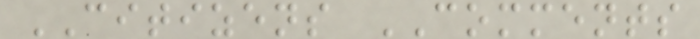CITIZENS COMMENTS
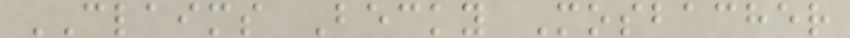CLAIMS Becky Mosbacher
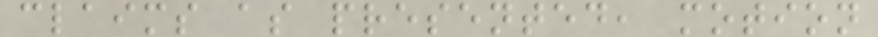claims as presented, motion
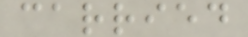carried
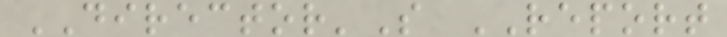DIRECTOR'S REPORT
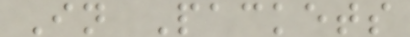In Packets
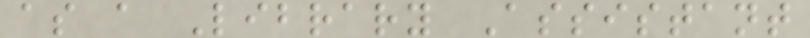as a Library Assistant
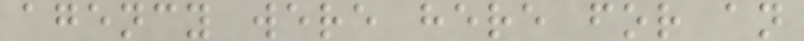agency were here for an
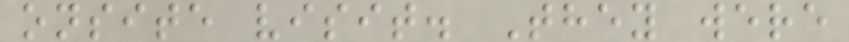onsite visit. They were
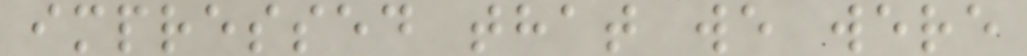impressed that we were
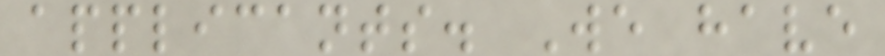applicants. We have
